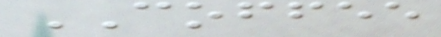COFFEE
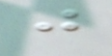j
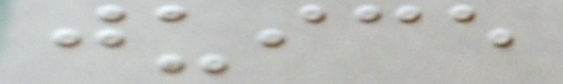juice
